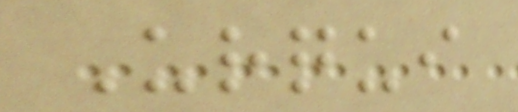Urqui
